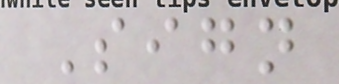Sign
